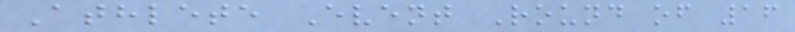Athlete Event Round of 16
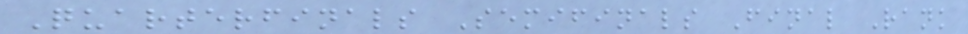Quarterfinals Semifinals Final Rank
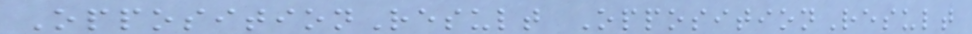OppositionResult OppositionResult
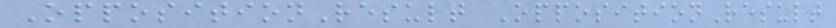OppositionResult OppositionResult
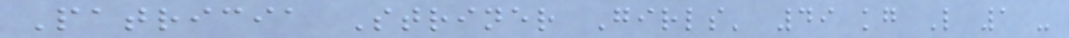Patricia Striner Girls' 49 kg L 1 -
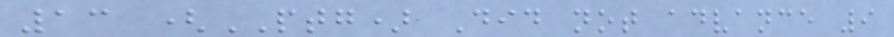13 (PTG) Did not advance 9
